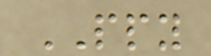PPY
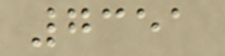7351
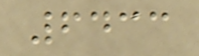6433
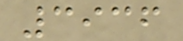3936
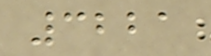3221
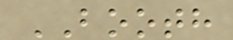BOOTH
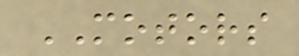MOTORS
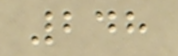248
